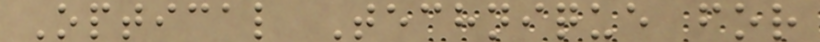Optical Technique for
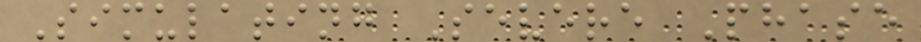Simulating Severe Phase
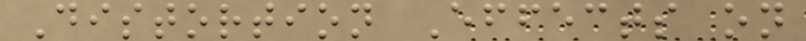Distortion Effects on
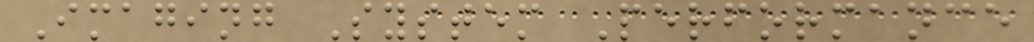Imaging System Performance
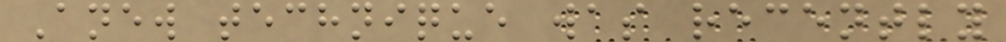Anew technique was recently
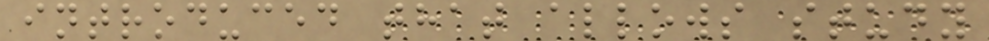introduced that allows study
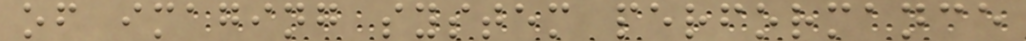of imaging system performance
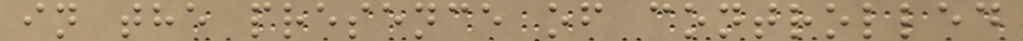in the presence of controlled
